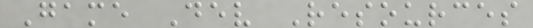Game Dev Resources
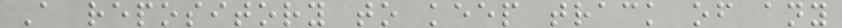A repository to keep track of any
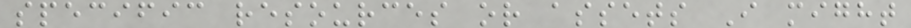specific resources or assets I might
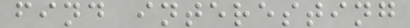find interesting
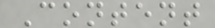Content
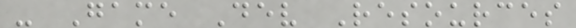- Game Dev Resources
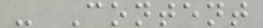- Content
